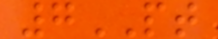7PT
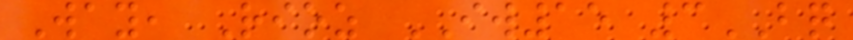Way, Rioz IW15 3BQ
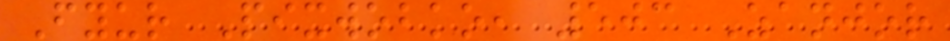Fyur Pixwobko, 503 Zanjor
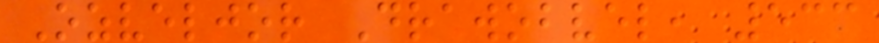Ozveljor Drawobvel, 533
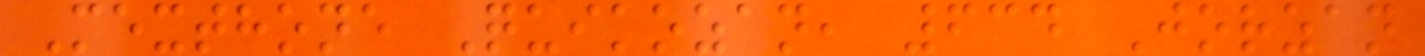Mexthone Quikozan, 634 Jorzan
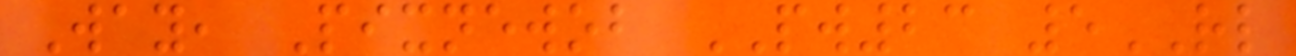Way, Pixnewob PW23 5RL
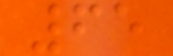65
